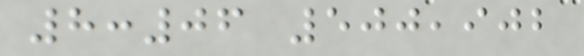8:06 500,902
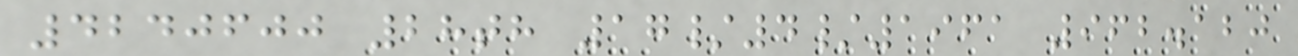4240600 28th 17/4/1961 962.120
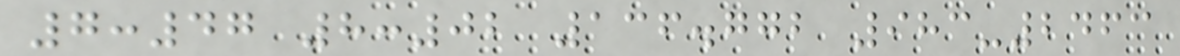7:47 8:02 136.772 983-2463
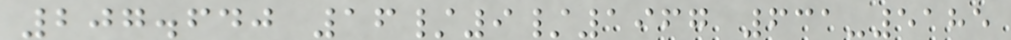207.640 16/9/1967 631-5185
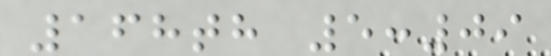168th 5:09
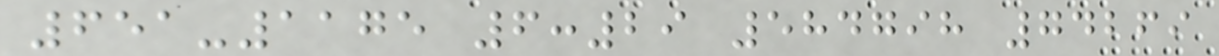651-1175 6:29 584798 74269
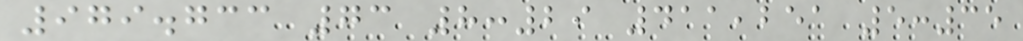979.733 73 8:29 411,251 5:35
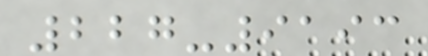227-9193
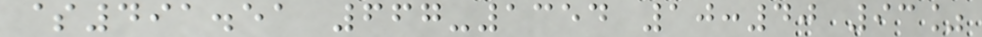$491.51 667-1354 10:40 93%
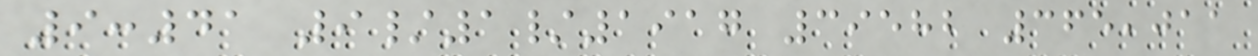9:41 9/1/1917 39582 365,011
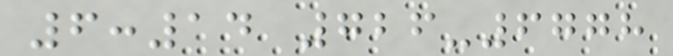6:14 726-6778
